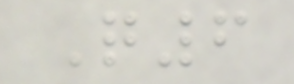Q6
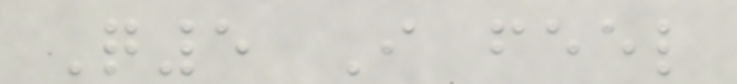Q5 I feel
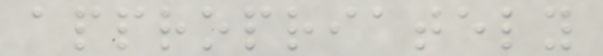appropriately
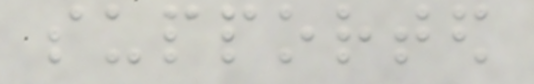supported
